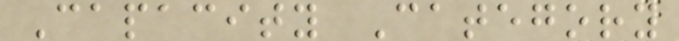Capacity Category
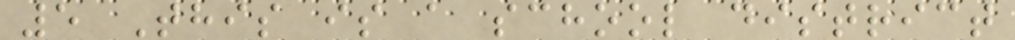5 This is a school district
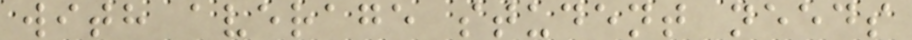with average student needs
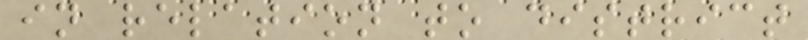in relation to district
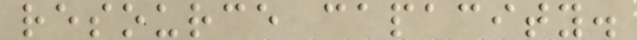resource capacity.
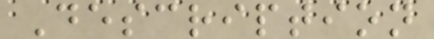Description
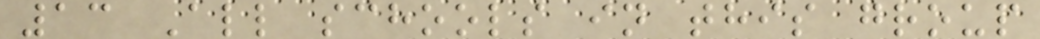13 All schools in this group
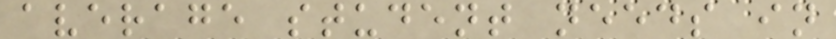average student needs in
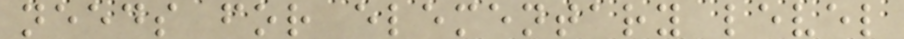needs for elementary level
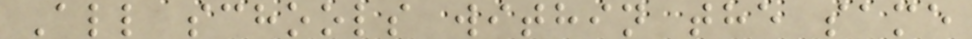All schools within the same
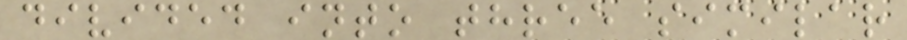divided into three similar
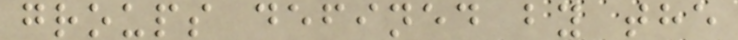groups defined by the
